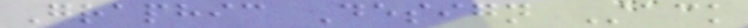Graphic Design Stack
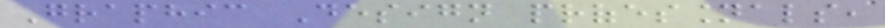Graphic Design professionals,
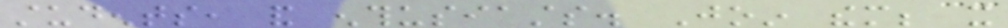students, and enthusiasts. Join them; it
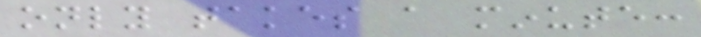only takes a minute:
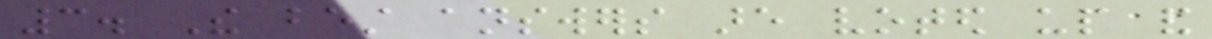3. The best answers are voted up and
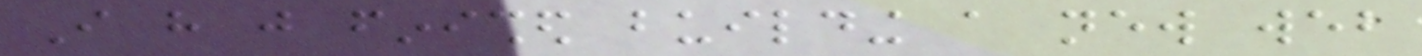I have just finished building a new web
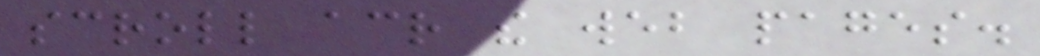scroll across the web pages.
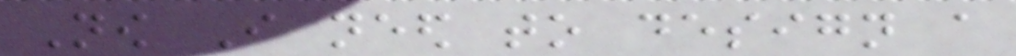Now I need to design a
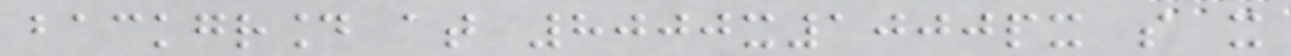background at 8000x1000px so it
